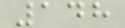148
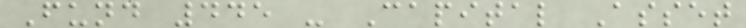Fund 445 - Capital Asset
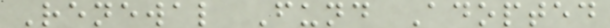Renewal Fund Adopted
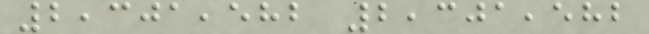2,301,582 2,301,582
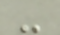-
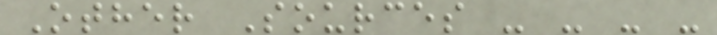Other Sources - - - -
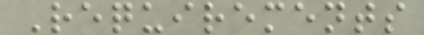Requirements
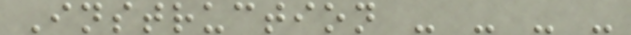Instruction - - - -
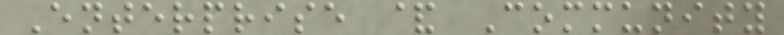Enterprise & Community
